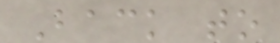Back to
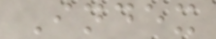Index
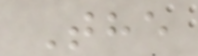The
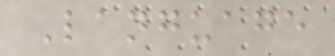Language
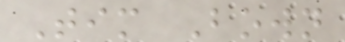Tim Bown
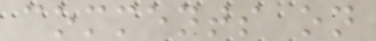comments on
